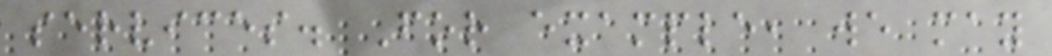services. For example, we may
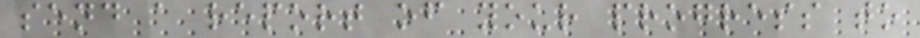send a report of your progress to
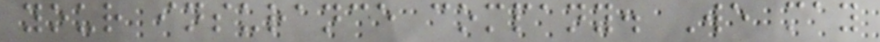your insurance company. We may
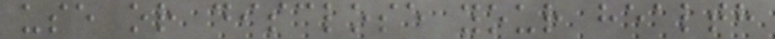use or disclose your health
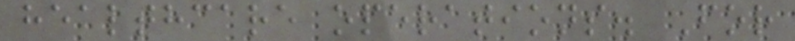healthcare operations. For
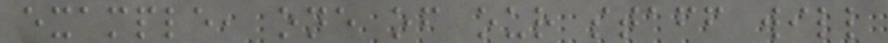example, one of our staff will
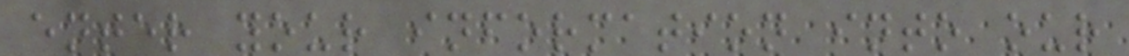enter your information into our
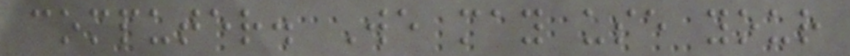computer. We may use your
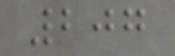207
